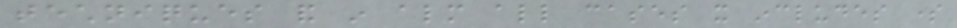techniques and in almost all cases it includes some
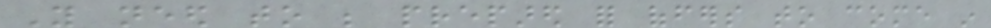You need to be prepared for offers to come in
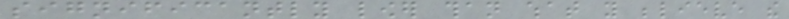significantly lower than what you believe the
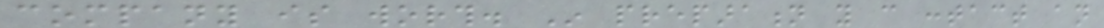company is worth. In preparation you can contact an
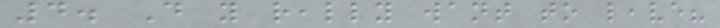4. Do you really want to leave?
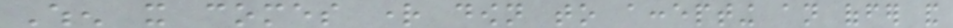When it comes right down to accepting an offer and
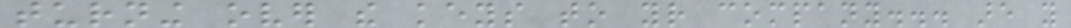turning over the keys to your company... are you
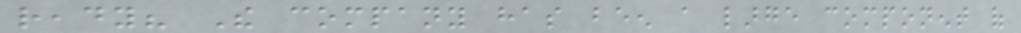ready? The company has been a large component of
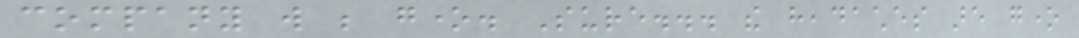company will be gone. Sure... the headaches are gone
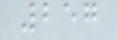257
